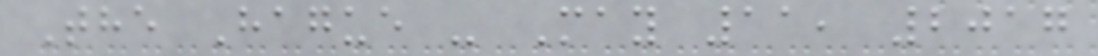The Hague - May 11, 2017
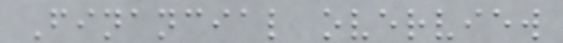Financial overview
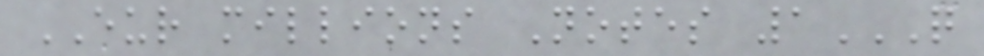EUR millions Notes 1Q
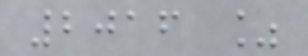2016 %
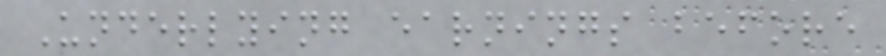Underlying earnings before
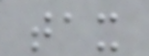tax
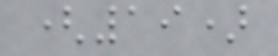(19)
